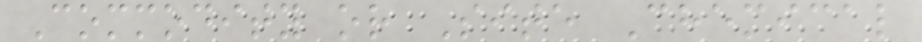Commodity or Site Chemical
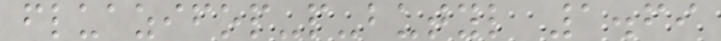fluazifop-p-butyl 1.69
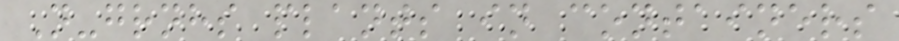N-grnhs plants in containers
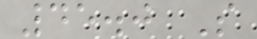45.0 S
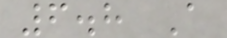6.8 A
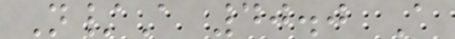N/A 40.0 A
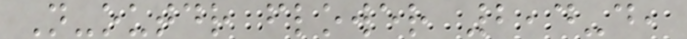N-outdr flower 2,4-d,
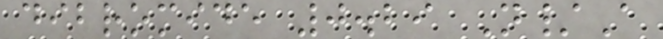dibromide 0.29 N/A
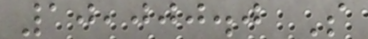10,000.0 S
